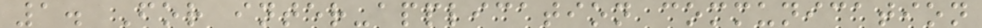1. For inter-application communication
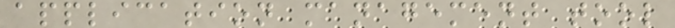application management tool
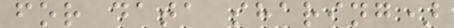for data sharing)
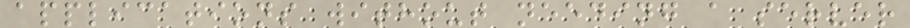applications without needing a server
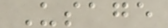Usage
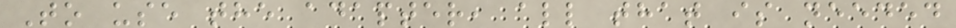To use the adapter, all that is needed
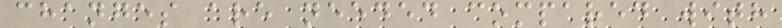changes are needed compared with
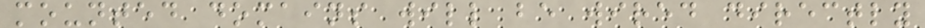mounted domains will be wired directly
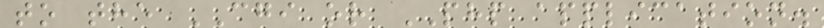to the CGI or PHP application.
